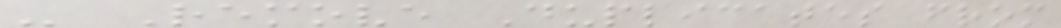- Remove Duplicates from
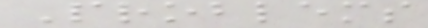Problems
